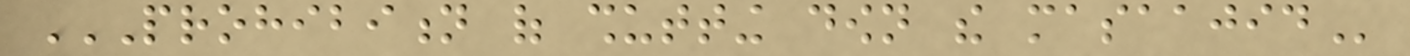PROHIBITION OF SHUTTING DOWN THE MASAAJID
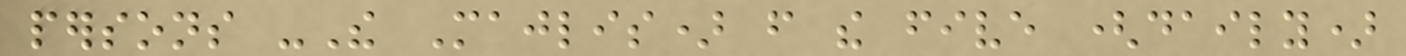persons -The Majlis) from the five (daily)
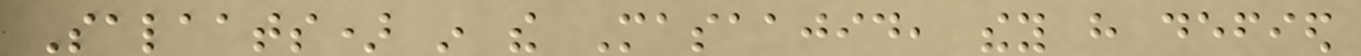Salaats) in the Masaajid, they have defied
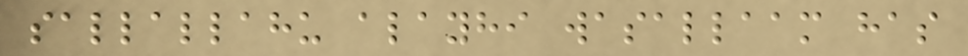sallallahu alayhi wasallaam has
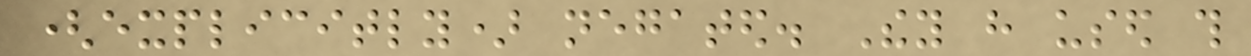(explicitly) negated. They have used this
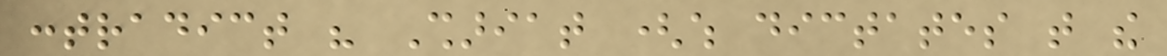contradict his Shariat (which dictates that the
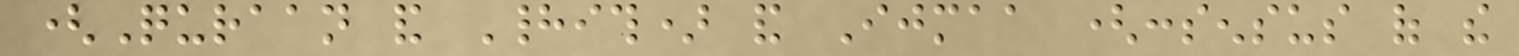(Quraan and Hadith) and Ijmaa (consensus of the
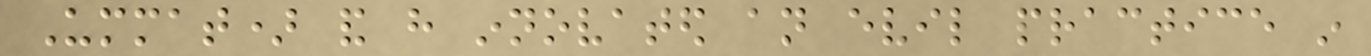Ummat) and have innovated an evil practice in
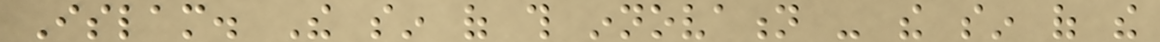Islam. The sin of this innovation - the sin of the
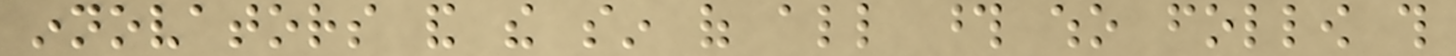innovators and the sin of all those who follow this
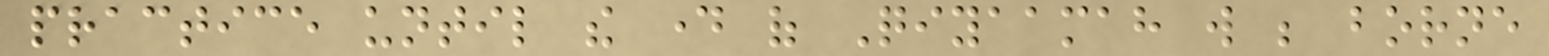practice until the day of Qiyaamah will be borne
